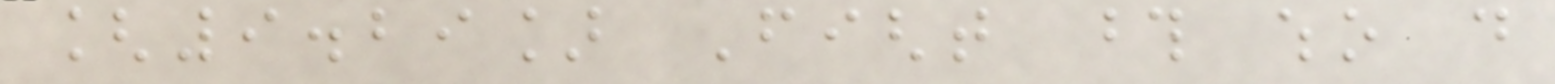[9.29] Fight those who do
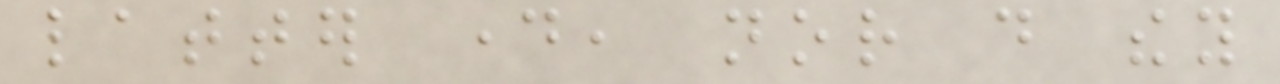latter day, nor do they
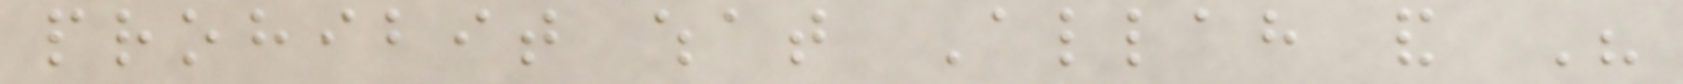prohibit what Allah and His
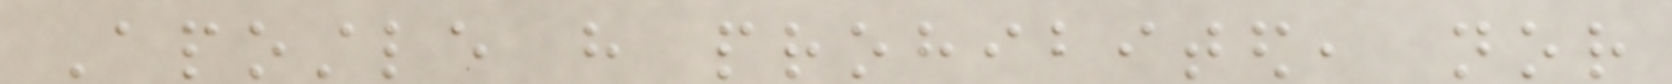Apostle have prohibited, nor
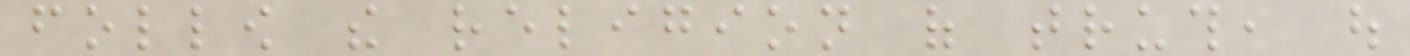follow the religion of truth, out
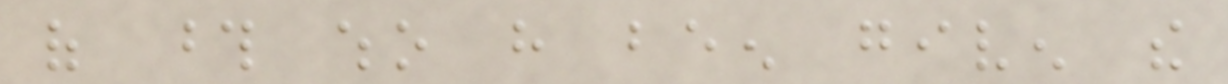of those who have been given the
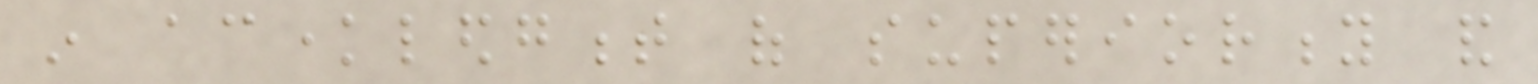in acknowledgment of superiority and
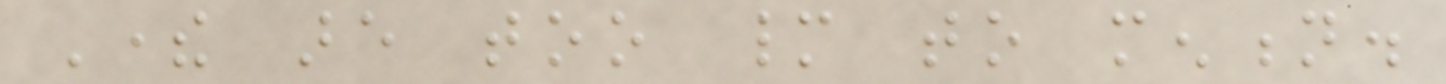There are too many to mention.
